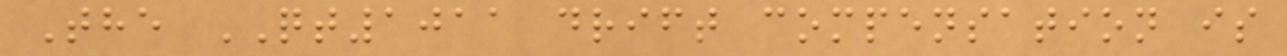The QT1011 drift compensation is
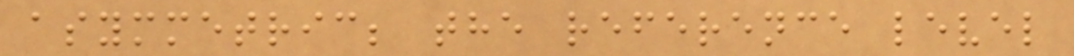asymmetric; the reference level
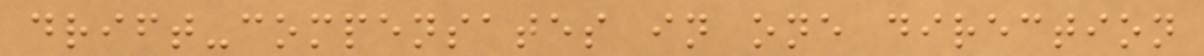drift-compensates in one direction
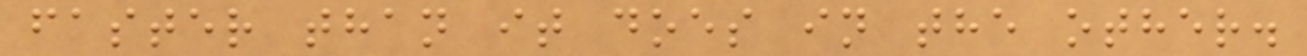faster than it does in the other.
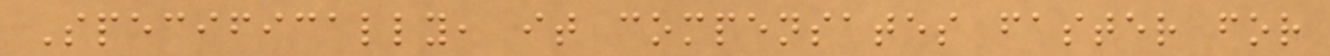Specifically, it compensates faster for
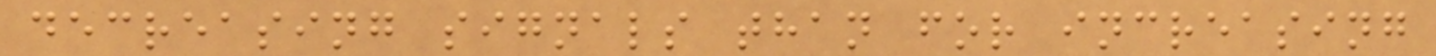decreasing signals than for increasing
